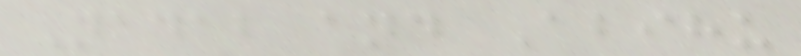Nadab and Abihu
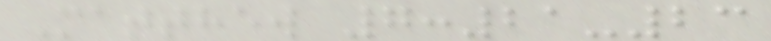Matthew 7:21-23
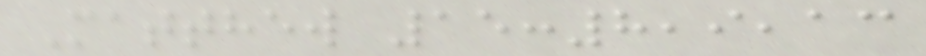Matthew 15:8,9,13
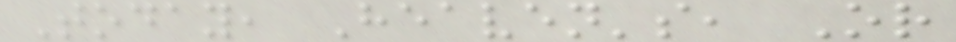Today, Heaven's, Or
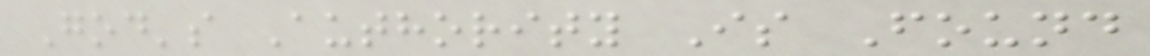God's Authority Is Found
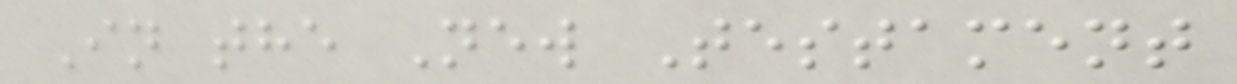In the New Testament
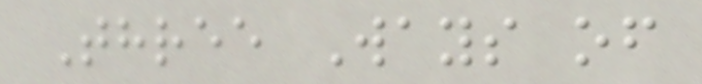Three Ways of
